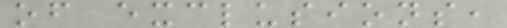of exclusions,
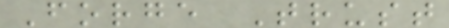Forge Trust
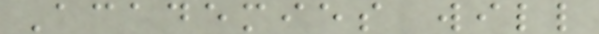Academies will
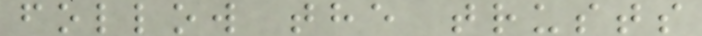follow the trusts
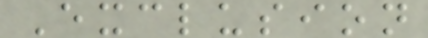Exclusion
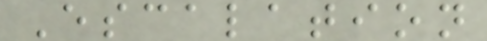Escalation
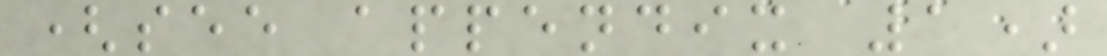(see appendix 1)
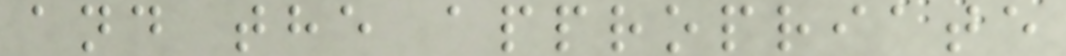and the appropriate
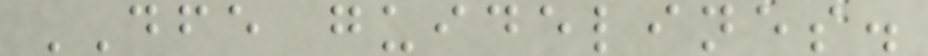DFE guidelines.
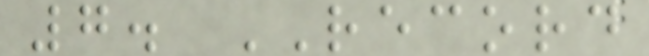7. RECORD
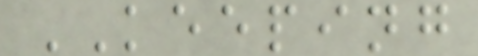KEEPING
